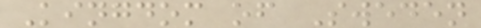Kingdom of Sweden
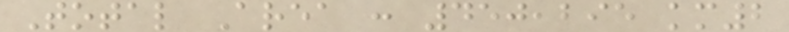Total Area : 450,295 km2
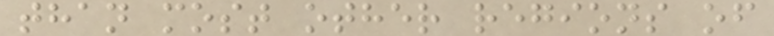than most other regions of
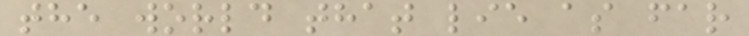the world that lie as far
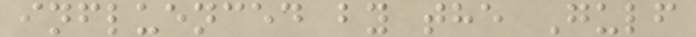influenced by the Gulf
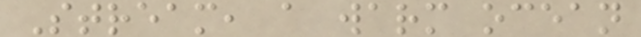Stream, a warm ocean
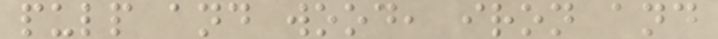pulp and wood, iron and
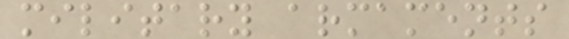military armaments
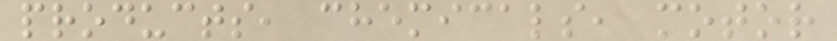products, chemicals, motor
